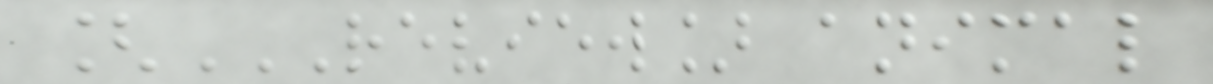[REVIEW] ANIMAL
